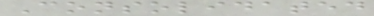Consolidated
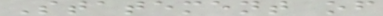Statement of
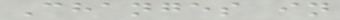Changes in
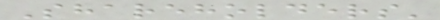Shareholders'
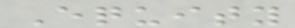Equity
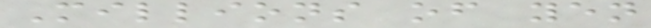Millions of yen
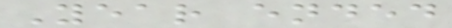Year ended
